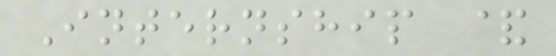Internship &
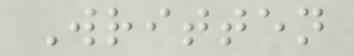Written
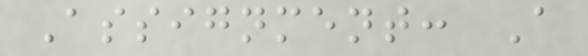Assignment: A
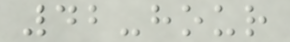42-hour
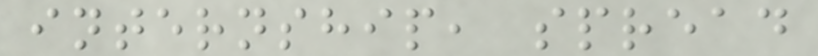internship, spread
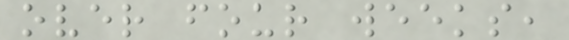over four weeks,
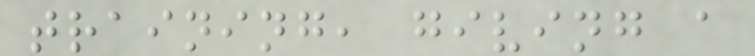training, giving a
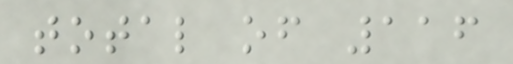total of 116
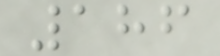186
